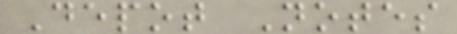Depot Notes
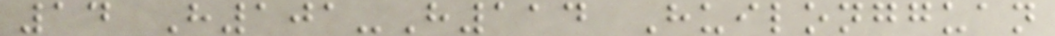14 H101-H114 Huilongguan
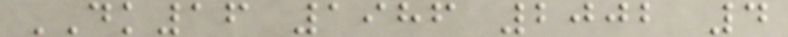DK16 1986 2002 4
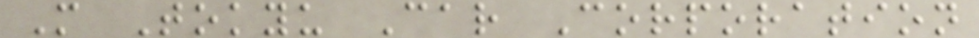M Tokyu Car Corporation
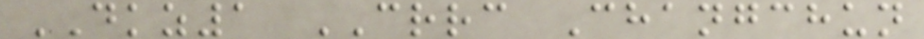DKZ1 CRRC Changchun
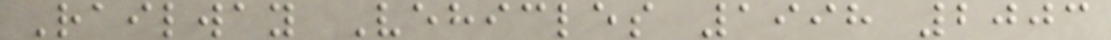Railway Vehicles 1998 2003
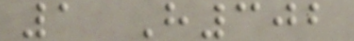1 H302
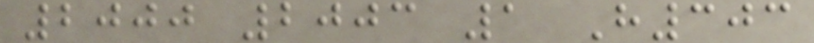2000 2003 1 H303
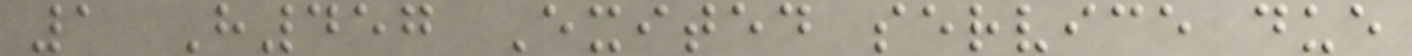1 H457 Exited service due
